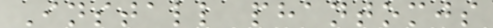Install phantomjs
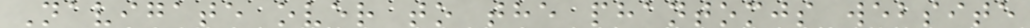Navigate over to the phantomjs website
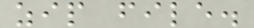zip file.
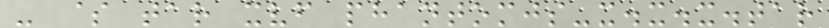- $ tar xvf phantomjs-x.x.x.tar
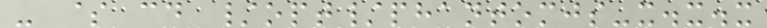- $ cd /opt/phantomjs-x.x.x
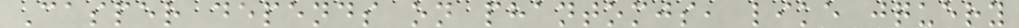Casper depends on phantomjs, like jquery
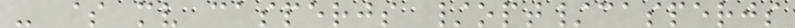- $ mv casperjs /opt/casperjs
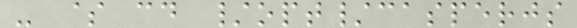- $ cd /opt/casperjs
